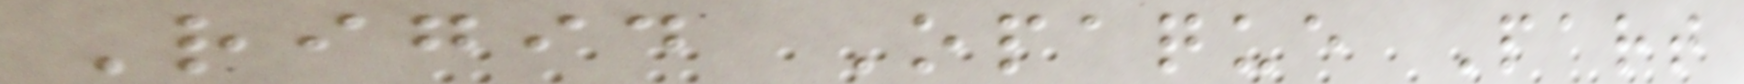Rigid Opaque Part
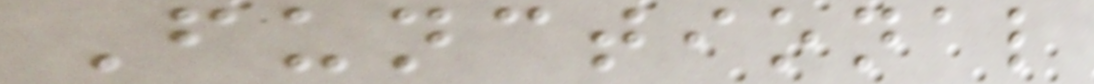Functional
